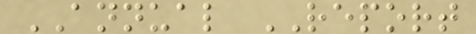ANNUAL REPORT
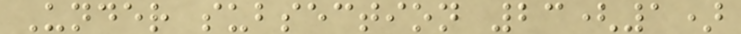Under subsection 23(1)
